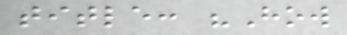title: "How
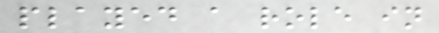played a role in
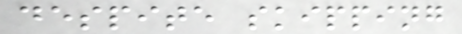despite skipping
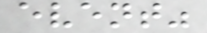event"
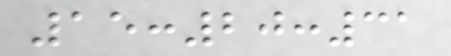15:20:31
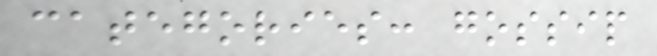categories: gossip
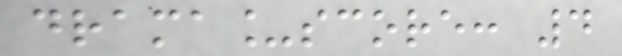drama_score: 4
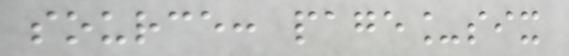source: page_six
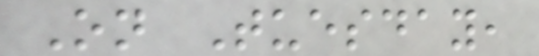On Tuesday,
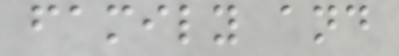family and
